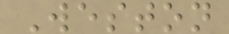Weston
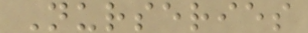Nurseries
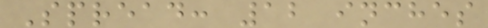Spread: 12 inches
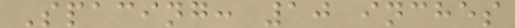Spacing: 10 inches
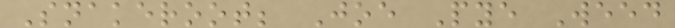Snakeroot; Joe Pye Weed
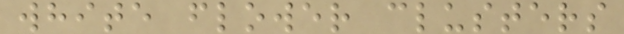white flower clusters
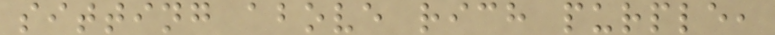sitting above rich purple,
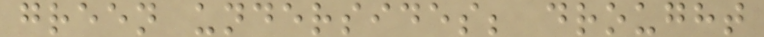green undersides; drought
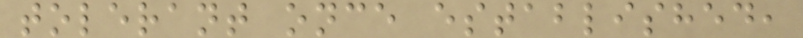tolerant once established,
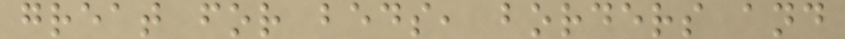great for beds, borders and
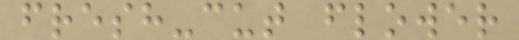fresh-cut flower
